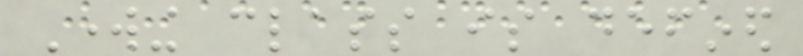Working class is defined
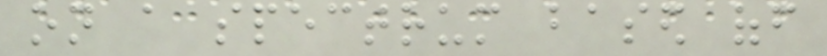on a spectrum based off
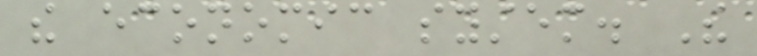the economic system. The
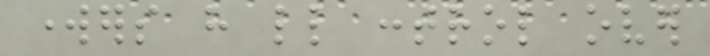workers have little control over
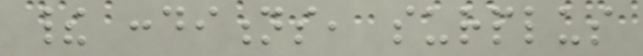their conditions, surplus
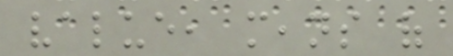value, means of
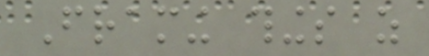Framing things as
